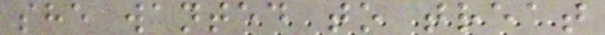she wanted to treat
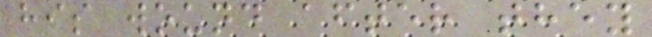his wound after they
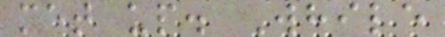met up. While
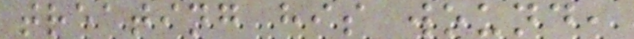treating his wound,
